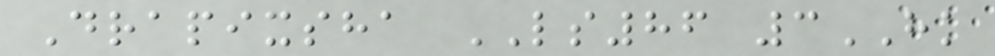Drapixsha LS86 3HK
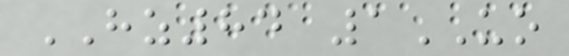HZ84 1UO
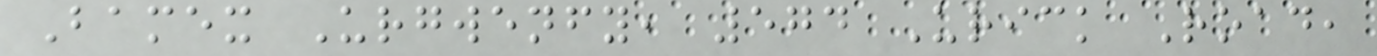Bamex Urgwenfy, 574 Urick Road,
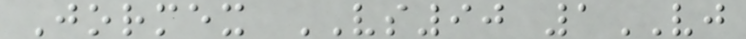Jormex VS90 1VJ
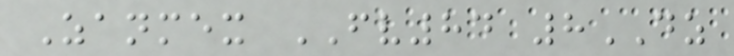Zanmex FV84 8DZ
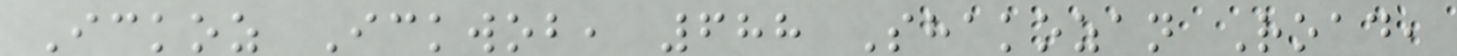Ickoz Ickwob, 688 Shakozan Road,
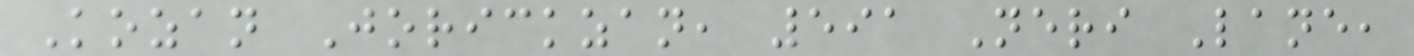Kozan Jorickzan, 591 Neri Lane,
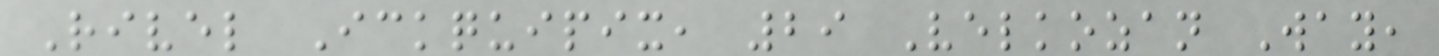Rivel Ickquipix, 29 Velkozan Way,
